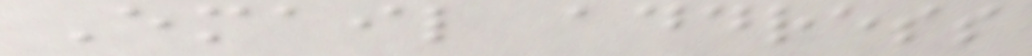Email address
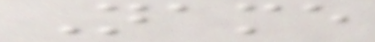Name
